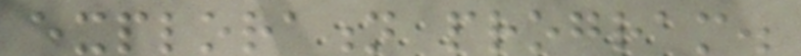exploration program.
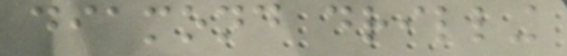diamond drilling
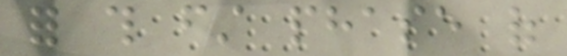for this first phase of
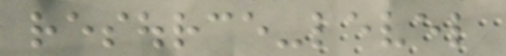resource-level
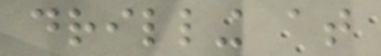drilling at
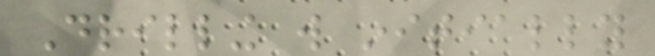Drilling will initially
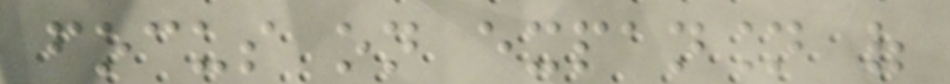focus on expansion of
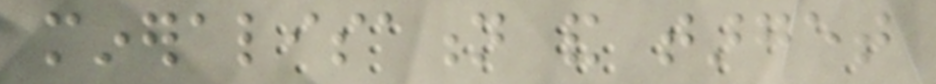mineralisation and target
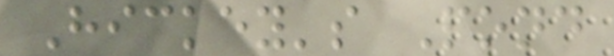Hickey's Pond
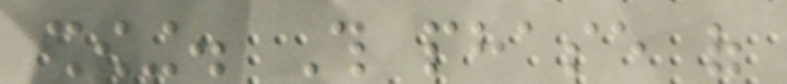showing. This phase of
